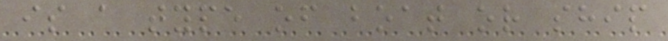is a type of boat or ship
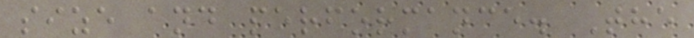size and performance. The
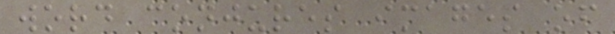word conjures images of
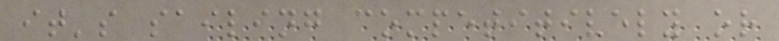it's sailing competitively or
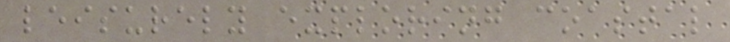leisurely exploring coastal
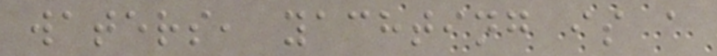waters, yachting is a
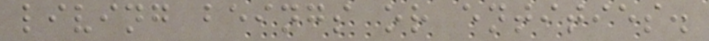living beings or entities.
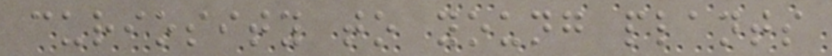curiosity to young plants
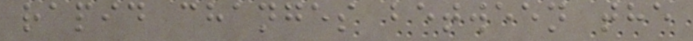rapid changes between the
